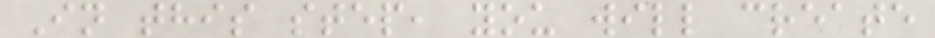In this step, you will create
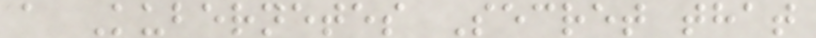a Kubernetes Secret that
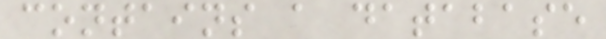contains a database
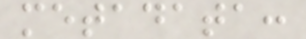metadata:
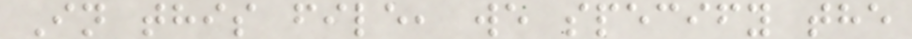In this file, we specify the
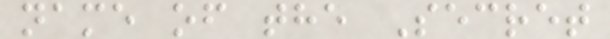name of the Secret
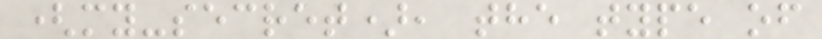(my-secret), the type of
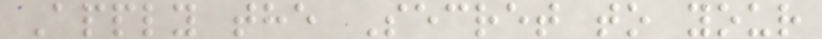Apply the Secret to your
